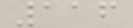116
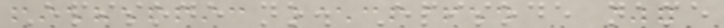Episode no. Episode name
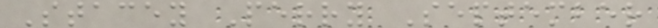Stacey Perry September
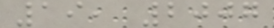19, 2007
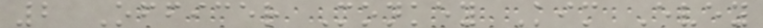2 Officer Monkey Kim Evey
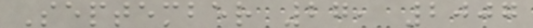September 27, 2007
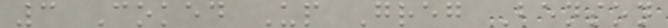3 Coked Up Greg Benson
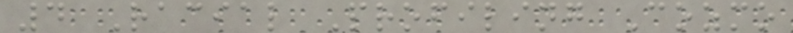4 Racial Profiling Cozmo
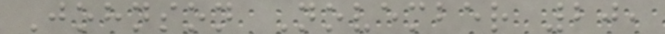Johnson November 20,
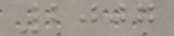2007
